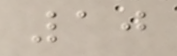10
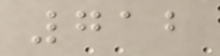712
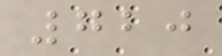720
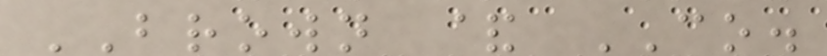BROWN & CO.
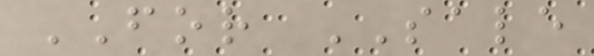FOR SALE
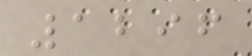1296
